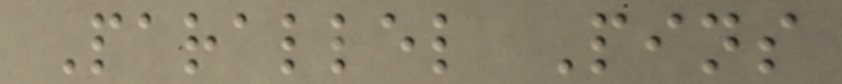Parallel Pins
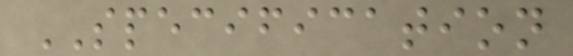SPECIFICATION
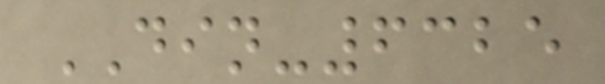DIN-6325
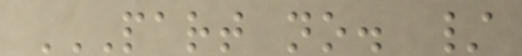PART NO. /
